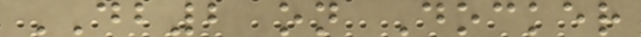DB2 on Docker
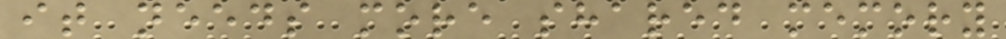it needs more shared memory
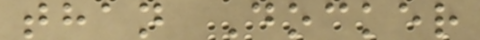than Docker
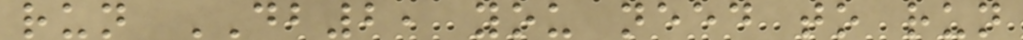run DB2, you need to run
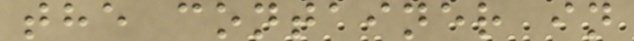the container in
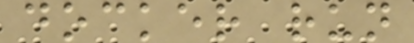docker run
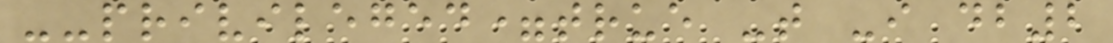--privileged=true -t -i db2
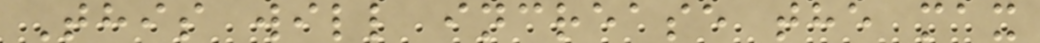This will increase the max
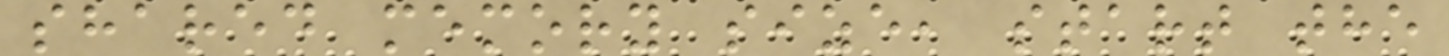shared memory size, start the
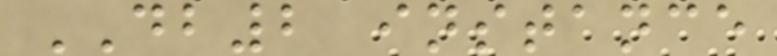DB2 instance
